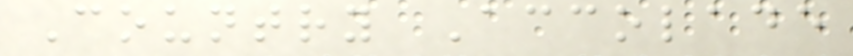Country Accolade
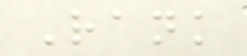Rank
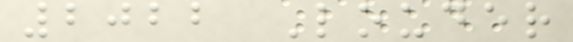2022 Louder
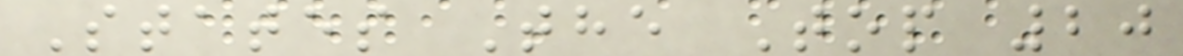States The Top 20
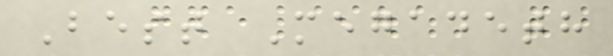Best Megadeth
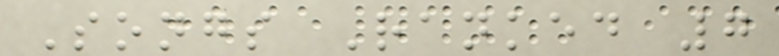Songs Ranked 7
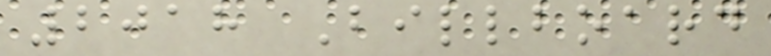2018 Billboard
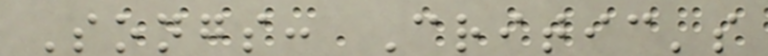Songs: Critic's
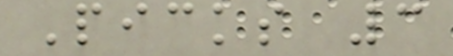Picks 3
